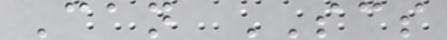Can SCS
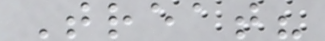Treat?
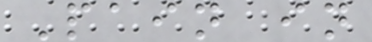Pain in
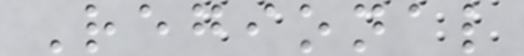Regional
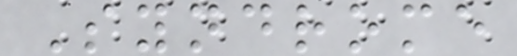Syndrome
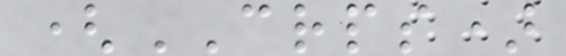(CRPS)
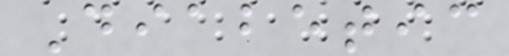Diabetic
